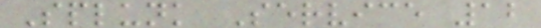Splunk Service 12
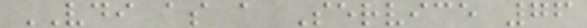VDI as a Service 76
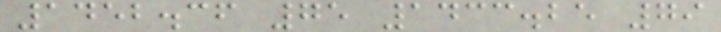1452.36 75 1433.25 79
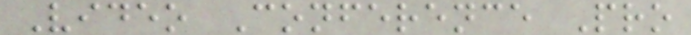Video Conference Pro
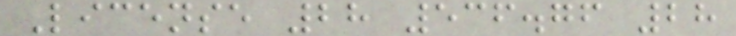License 28 536.76 28
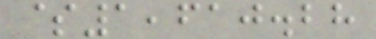$1,610.28
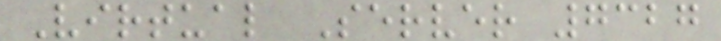Virtual Server 7327
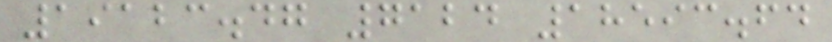19123.47 7124 18593.64
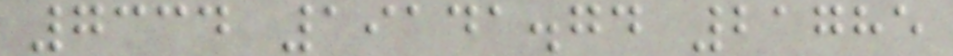7334 19141.74 21785
